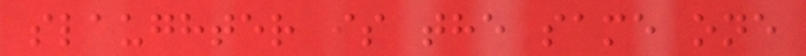slaughter is the same one
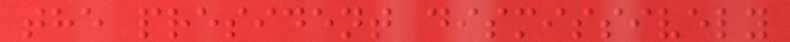the president dismissively
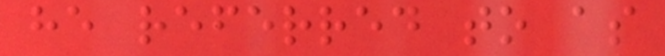he referred to as
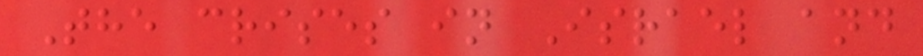The crises in Israel and
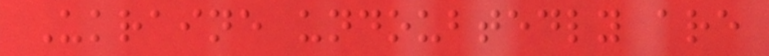Ukraine undoubtedly are
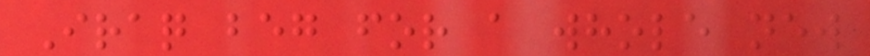Iraq beg for a whole new
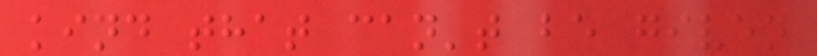kind that can't be given
